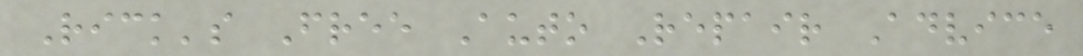Rick's Free Auto Repair Advice
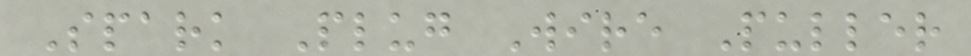Spark Plug Wire Puller
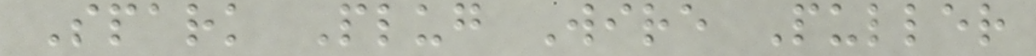Spark Plug Wire Puller
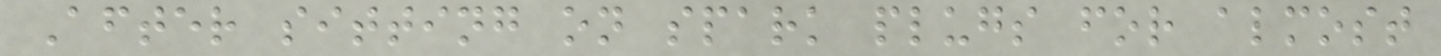After sitting on spark plugs for almost
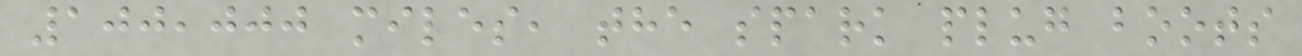100,000 miles, the spark plug boots
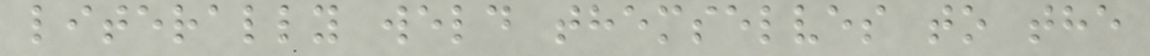literally weld themselves to the
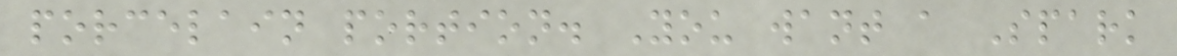porcelain portion. You want a Spark
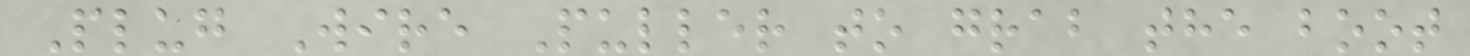Plug Wire Puller to grab the boot
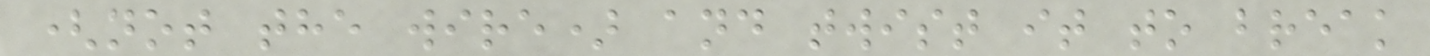(not the wire) and twist it to break
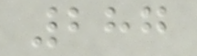287
